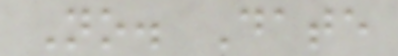No. Date
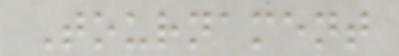Tournament
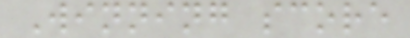Winning score
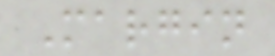Margin
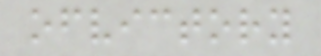ofvictory
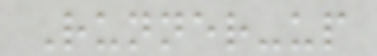Runner-up
